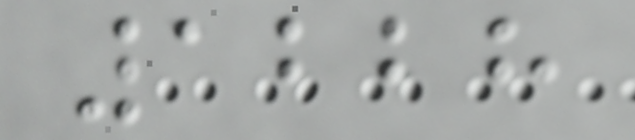1228
